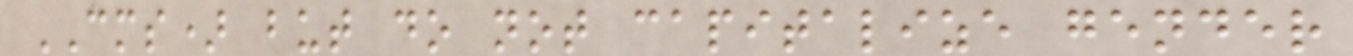CMS) but do not capitalize gender
